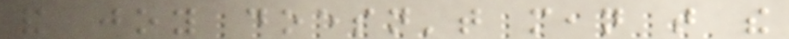and joy doesn't mean that the
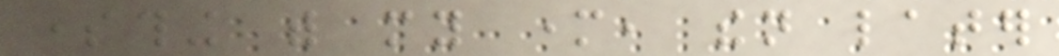something with my mother, then later
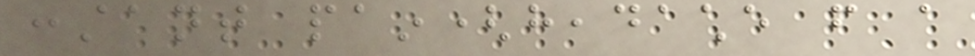constant pain(headache from a
